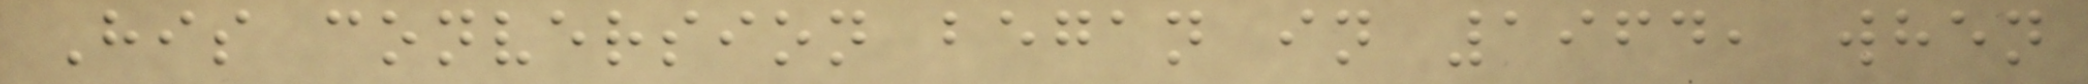His conversion began in 1964, when
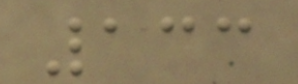133
